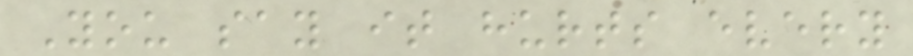You say it hurts every
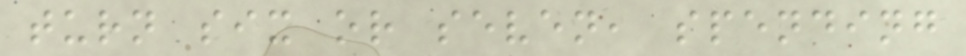turn six or seven, spending
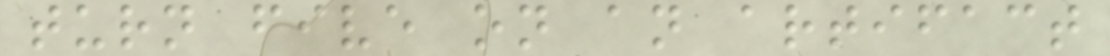turn five on an artifact
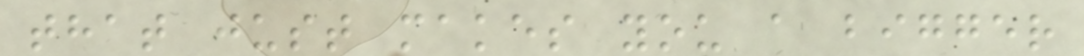that just makes you a bigger
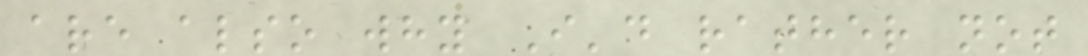are also why I'd rather not
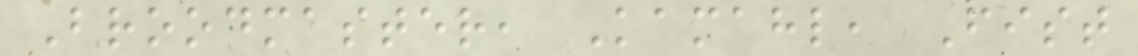Broodmaster, Kamahl, Fist
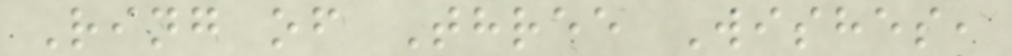Ring of Three Wishes,
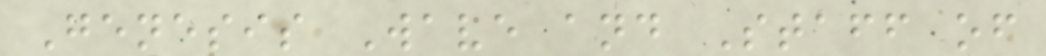Genesis Wave and Staff of
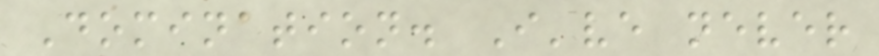Domination. I've never
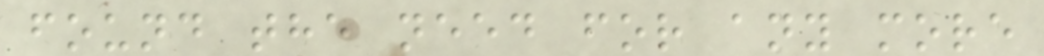found the need for any more
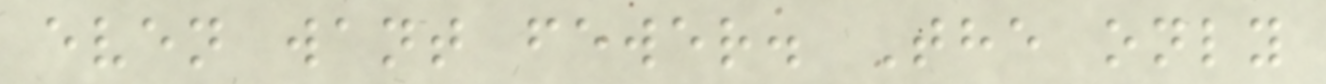even want fewer. The only
